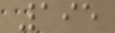195
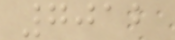7012
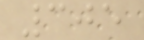305
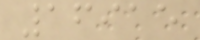16915
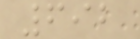692
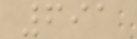691
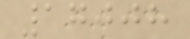17008
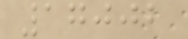17002
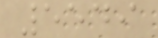5549
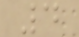4
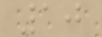10
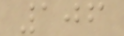106
